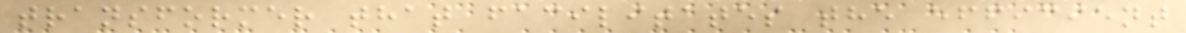transformer that facilitates the efficient
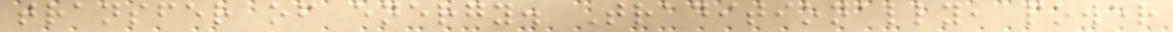transfer of energy. Traditionally, power
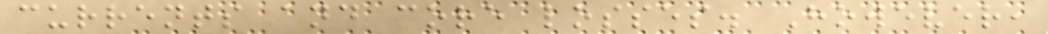currents and core losses. However,
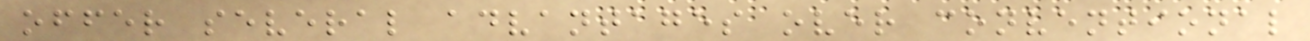offer several advantages over conventional
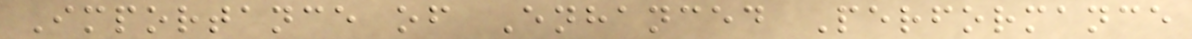Importance of Enhanced Performance
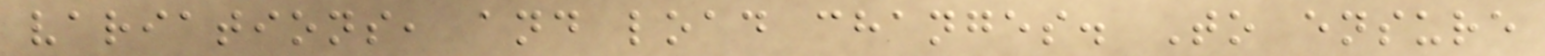variations, and load changes. To ensure
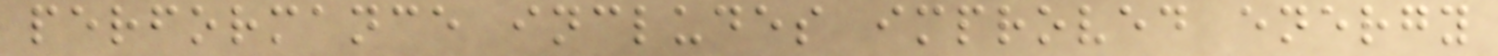performance includes improved energy
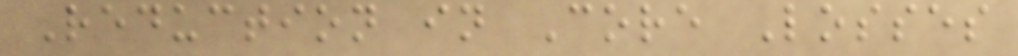Reduction in Core Losses
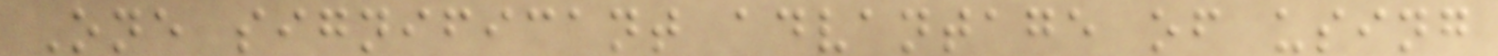One significant advantage of using
